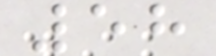58
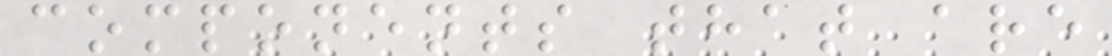components that are
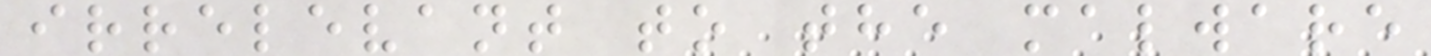irrelevant to the malware
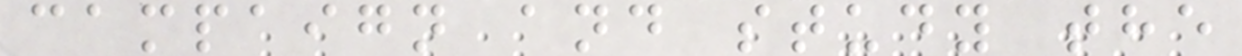campaign and study the
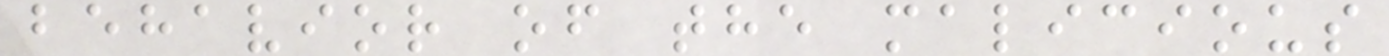behavior of the malicious
